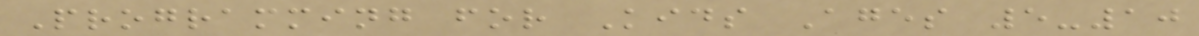Programming for Kids Ages 5-10
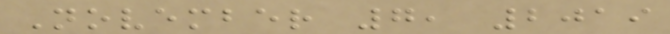November 7, 2019
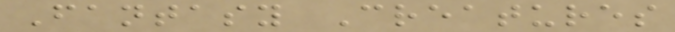Fantasy Creatures
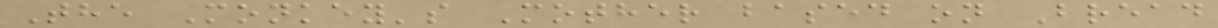The Monkey's Mother based on Bread
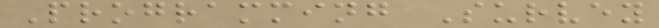Programming Survey
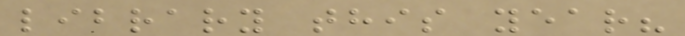library this year?
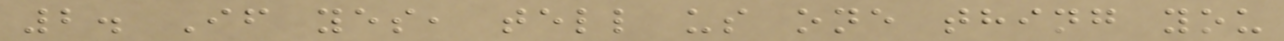2. If yes, tell us one thing you
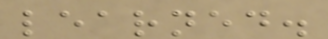learned.
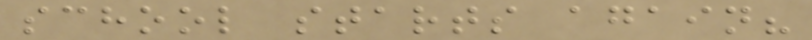school starts again?
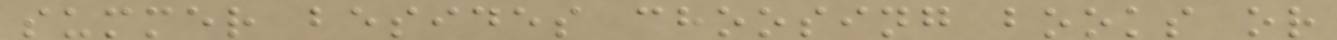summer besides choosing books or
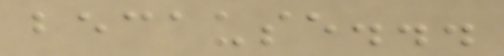because...
